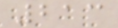213
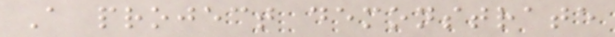A project demonstrate
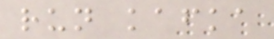run kafka
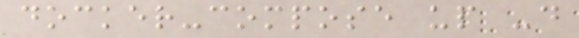docker-compose up -d
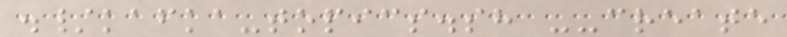./kafka-topics.sh --create
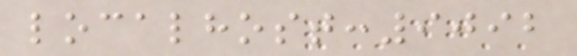localhost:9092
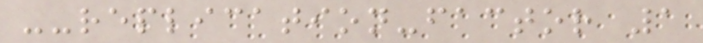--replication-factor 1
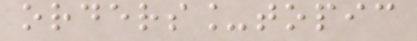orders_topic
